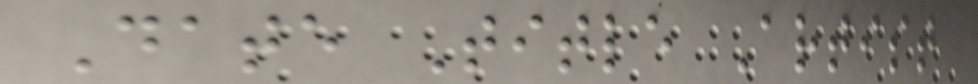Date Title Artist
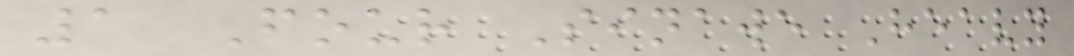1 Four Sinawe Heavy
